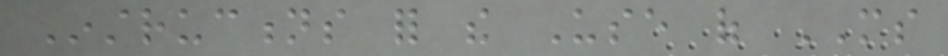Instructions for the Use of MS
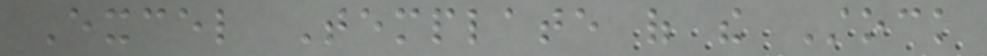Excel Template of the Stock
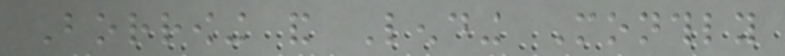Borrowing and Lending Monthly
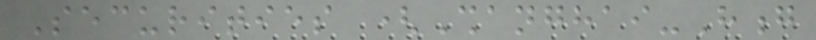Securities (Shanghai-Hong
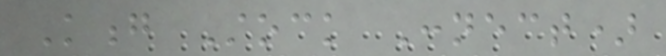Kong Stock Connect)
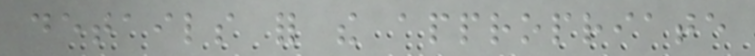details for the appropriate
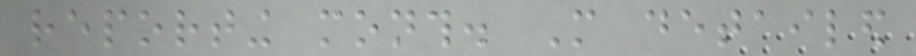reporting month. More detailed
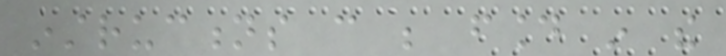instructions can be found in the
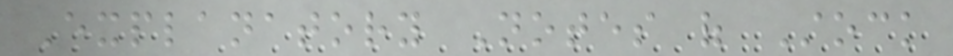Explanatory Notes of Stock
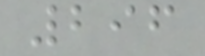296
